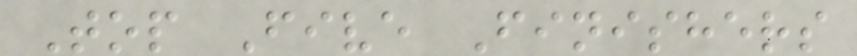Top Five Finishers
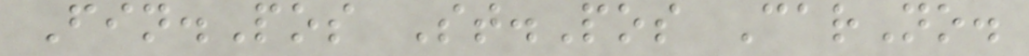Fin.Pos St.Pos CarNo.
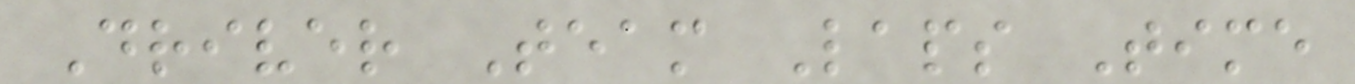Driver Team Laps Time
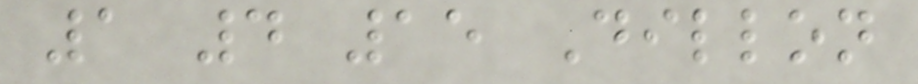1 4 15 Dillon
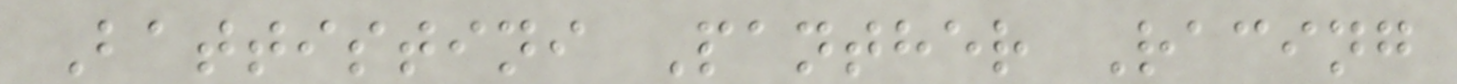Battistini Panther Racing
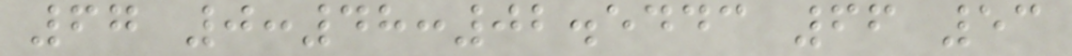67 0:48:02.5443 66 53
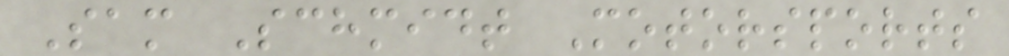Sam Schmidt Motorsports
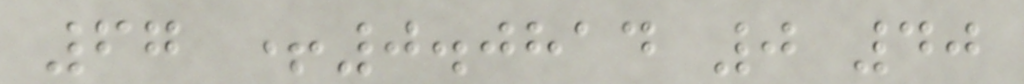67 +0.0814 0 40
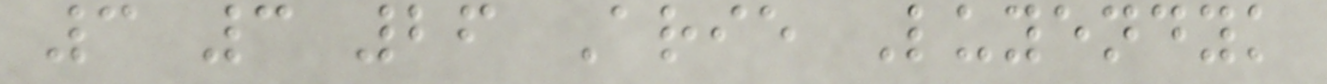3 3 26 Arie Luyendyk
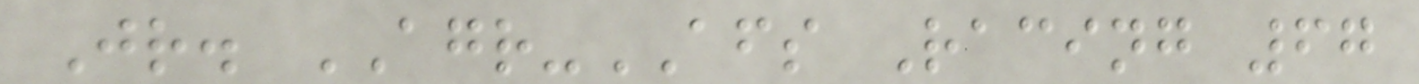Jr. AGR-AFS Racing 67
